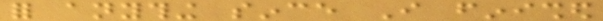for anything since I finished
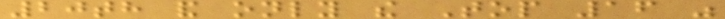20th and only the Top 16 was
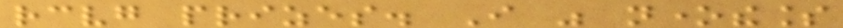receiving prizes. I was nonetheless
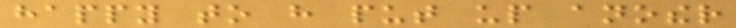happy to have put up another
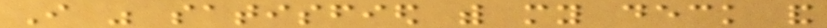I was satisfied with my deck and
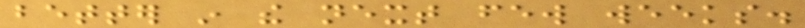better in the next few weeks.
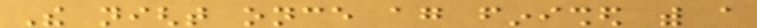The night once again finished with a
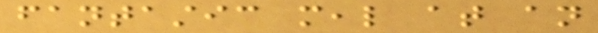fantastic meal at an
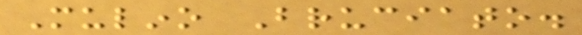Mulino Bruciato.
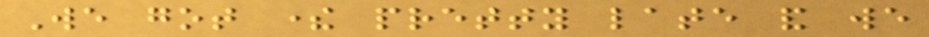We got there pretty late and we
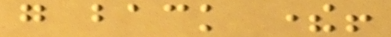go back there!
